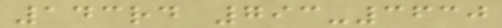143rd 793-3630
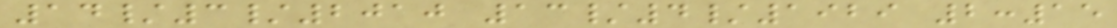14/3/2010 13/4/1929 2:15
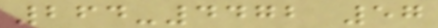264-4472 57
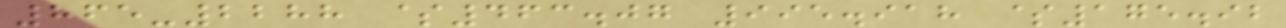865-2288 $463.07 995.918 $175.92
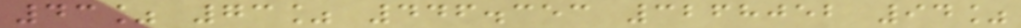43% 73% 446.353 3268052 94%
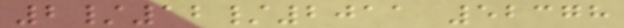2/12/2011 52378
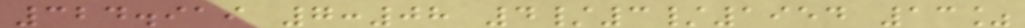324.919 7:08 4/3/1954 13%
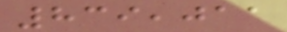839,011
